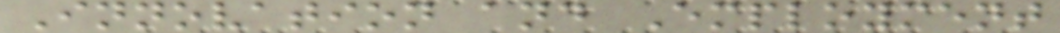Innovation and Employment
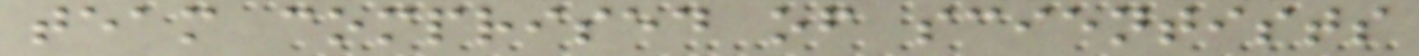team comprised of scientists
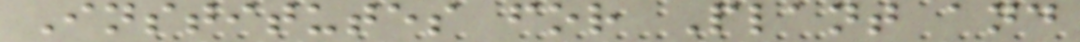Institutes for Plant and
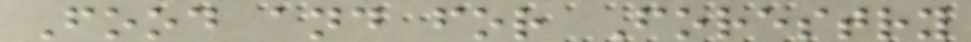Food and for Forestry
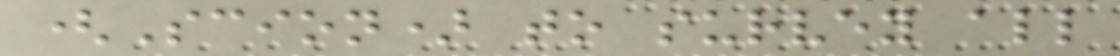(Scion) to survey all
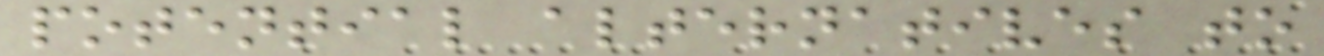potential alternatives to
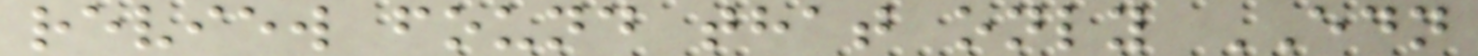review found that only EDN
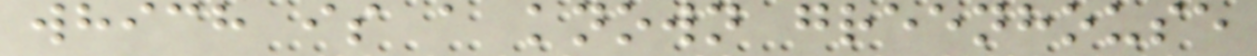which is a known greenhouse
